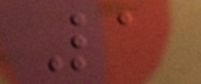1
